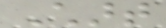Chart
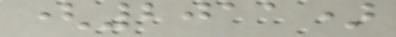(2011)
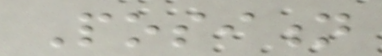Position
